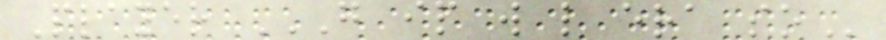Player G IP W L ERA SO
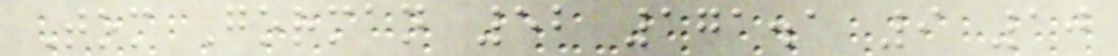Tom Gorman 52 171.1 9 10
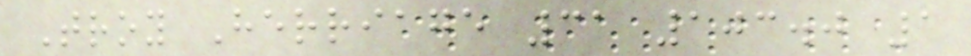Troy Herriage 31 103.0 1
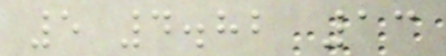5 4.82 13
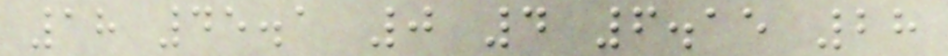18 45.1 0 4 6.15 28
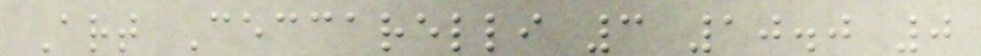Art Ceccarelli 3 10.0 0
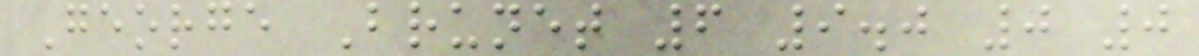George Brunet 6 9.0 0 0
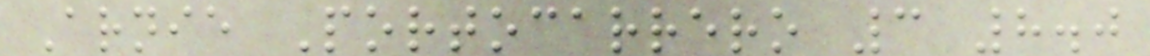Arnie Portocarrero 3 8.0
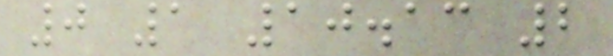0 1 10.13 2
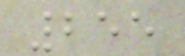255
